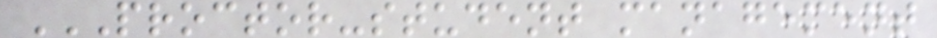PROCTOR-STUDENT MANAGEMENT
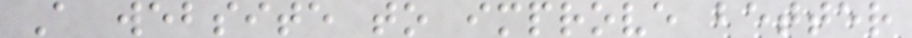A website to improve better
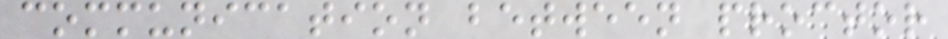communication between proctor
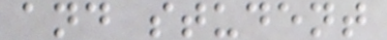and student
